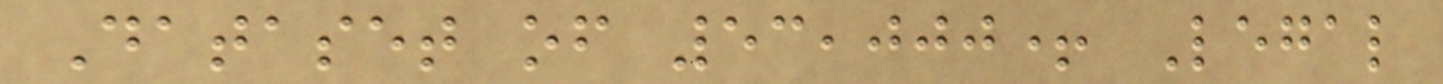Dataset of 53,000+ Legal
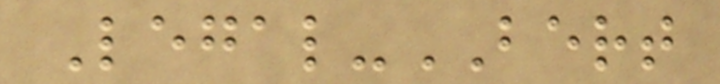Legal-BERT
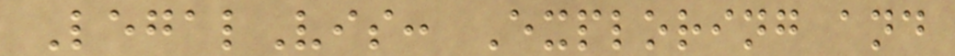LegalVis: Exploring and
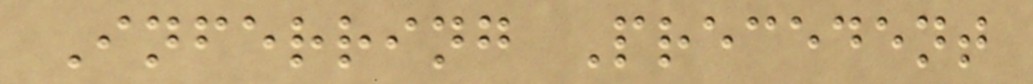Inferring Precedent
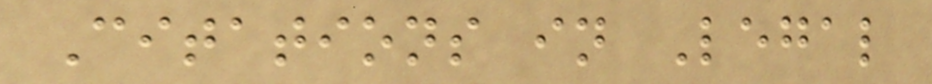Citations in Legal
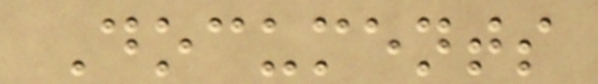Documents
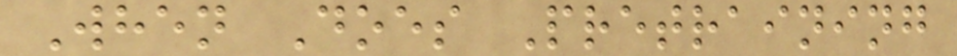When Does Pretraining
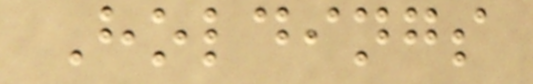Holdings
